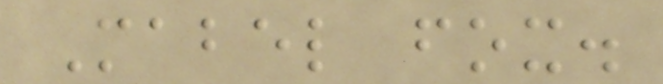Mabel fox.
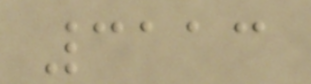3113
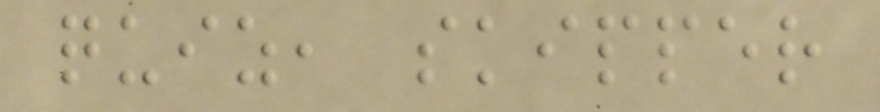quiz, skipper
